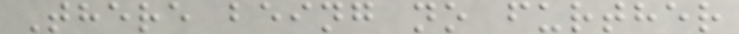There being no further
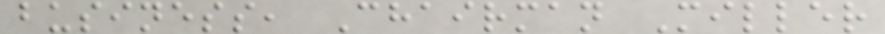business, Chairman Miller
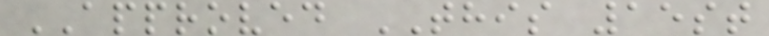APPROVED THIS 15st
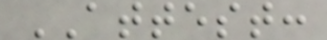ATTEST:
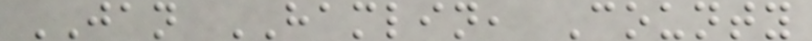JAN HAMLIN, County
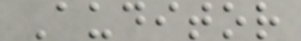Auditor
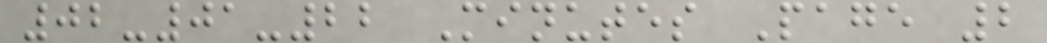02-01-22 Minutes Page 2
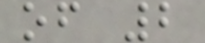of 2
